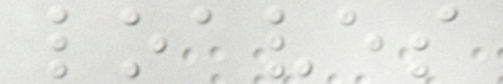loaves
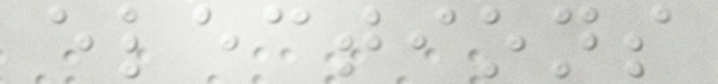elections
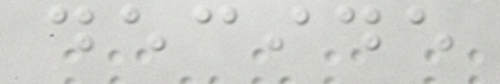decide
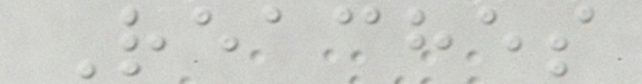Reaches
